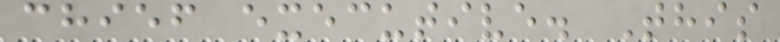chief executive. This
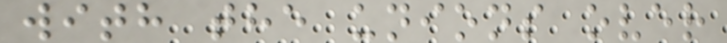with the unions over
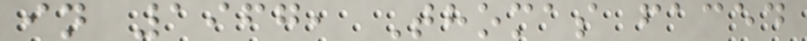in 1967, Thomas faced
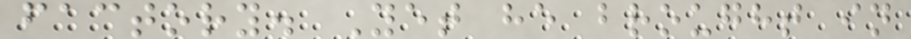factory. Yet he brought in
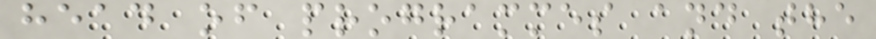head of programmes and the
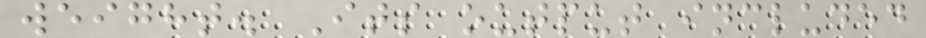weight. Its output included
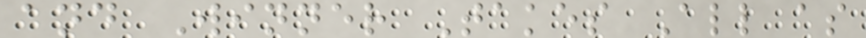and Winner Takes All as
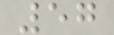57
